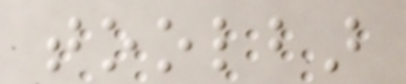toolbar
